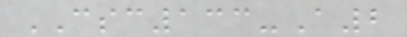CSC133-A2
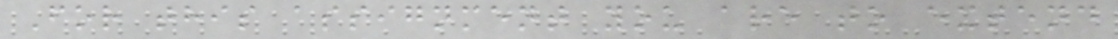For this assignment you are to extend
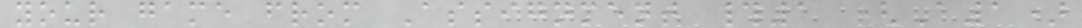your game from Assignment #1 (A1)
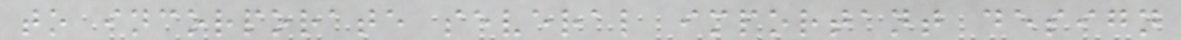to incorporate several important design
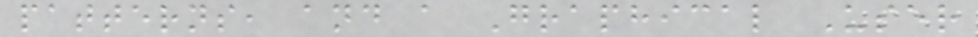patterns, and a Graphical User
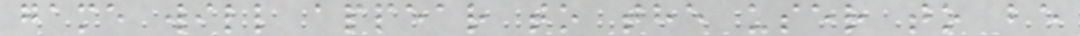game will appear to the user to be
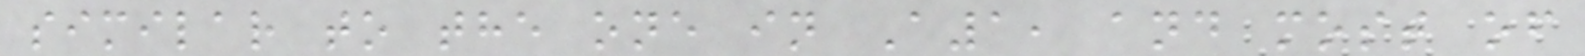similar to the one in A1, and most of
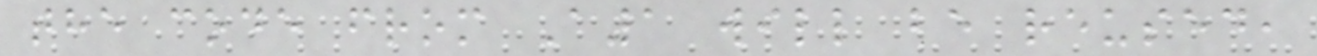the code from A1 will be reused,
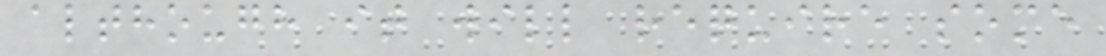although it will require some
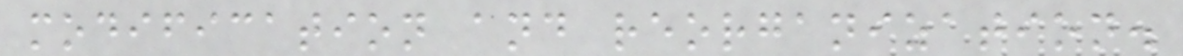modification and reorganization.
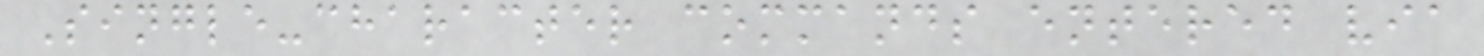Single-character commands entered via
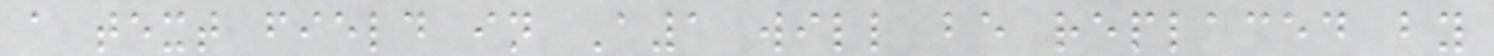a text field in A1 will be replaced by
